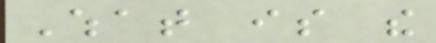What is the
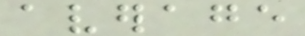average
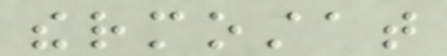thermostat
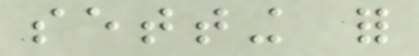setting for
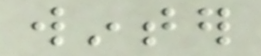winter
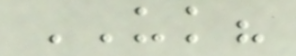UK?
